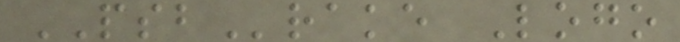PSBrake Logo
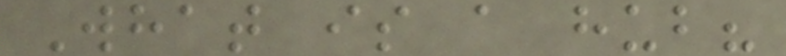What is a hub?
